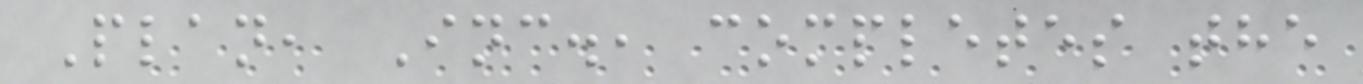Plan, Inc., completes the
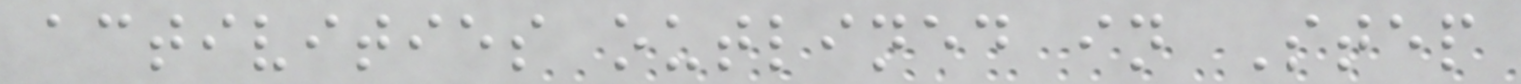activities outlined in Step
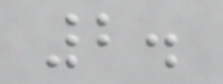2.
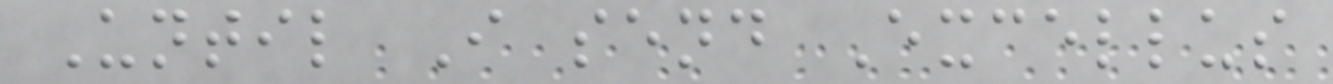Until I send Excellus
